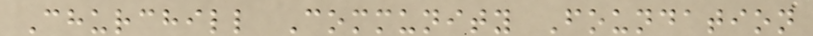Churchill Community Foundation
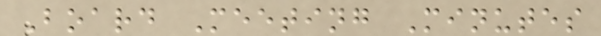Board Meeting Minutes
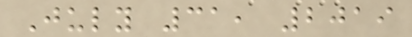July 31, 2019
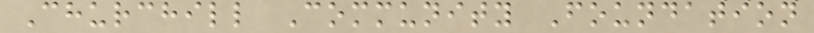Churchill Community Foundation
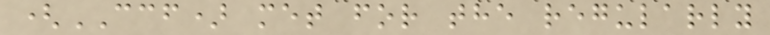(CCF) met for the regularly
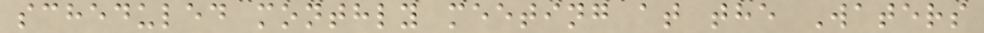scheduled monthly meeting at the Waters
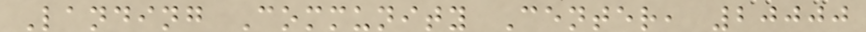Landing Community Center, 20000
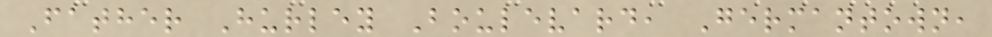Father Hurley Boulevard, Germantown,
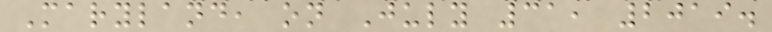Maryland, on July 31, 2019.
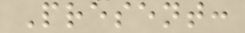Present:
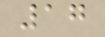17
